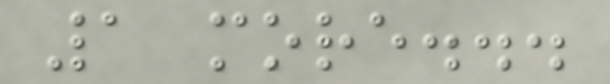1 more...
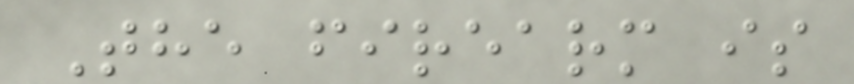The firearm is
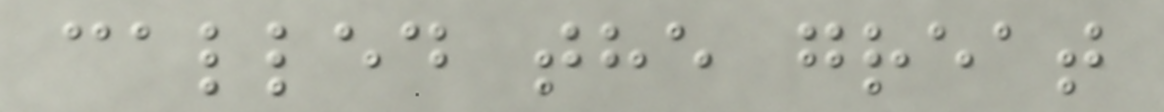called the great
